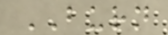BURN
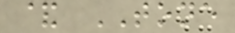& TONE
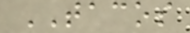TACOS
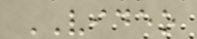VIDEO
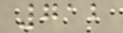712
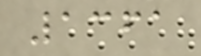1361
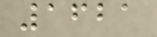1621
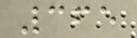365
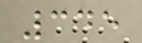345
